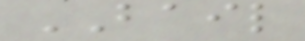BAIL
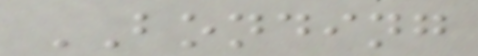BONDING
